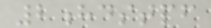2hdstpf
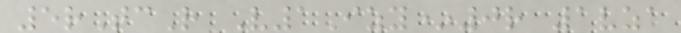5rTcR V1Izy*0r 1vza
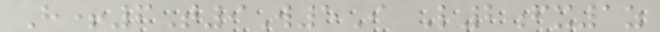H+6T9W5I L2fx1z
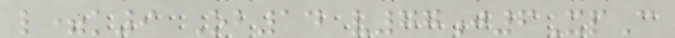l=k9 Ob14 v77j6XpC
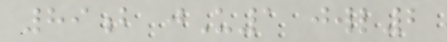89b jU1 jwl2
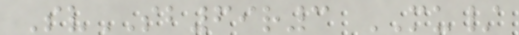SvSB69r3 MU/
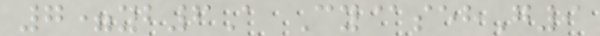7=yb6A Cy@sehG9
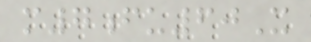m7fu60X
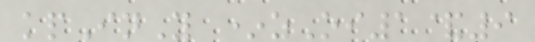kpInY *zOi1&9
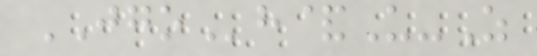JGOh&U-Z
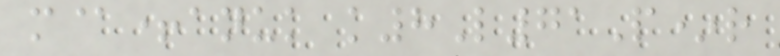m@+anuk k8L71P*r
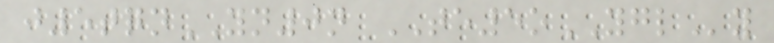j5tqnYN0n TE5oYGLy
